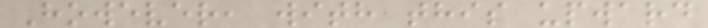However, with this upward
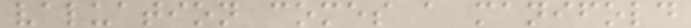valuation comes a manifold
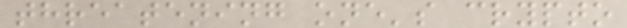threatening one's crypto
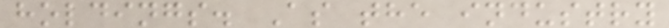holdings. As the industry
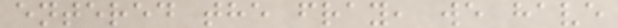entered the fray, we have
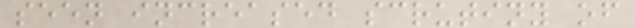seen increased scrutiny of
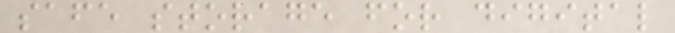safe storage for digital
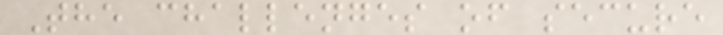The challenges of secure
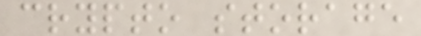crypto storage
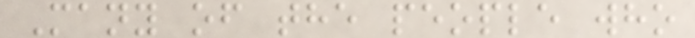Many of the people who
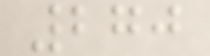270
